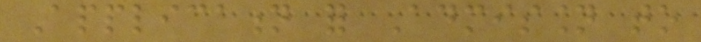Application for Admission to
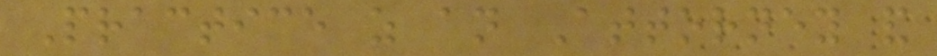Practice as an Attorney and
